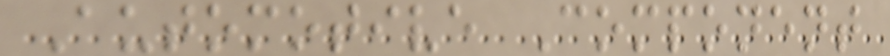Automotive Component
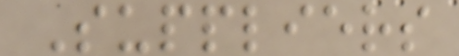Suppliers
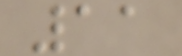11
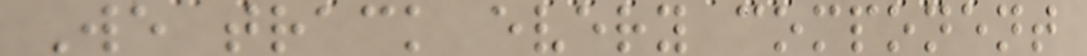We track every component
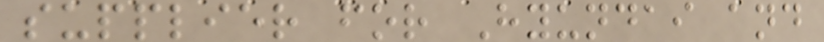supplier for Hyundai and
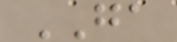GA
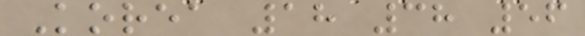Korea 18 38 56
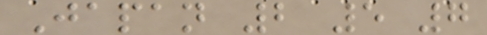Japan 2 5 7
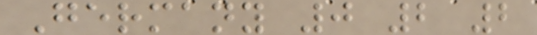Germany 0 2 2
